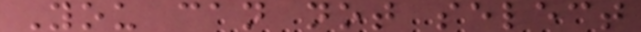You can not select
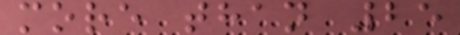more than 25
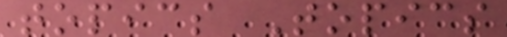topics Topics
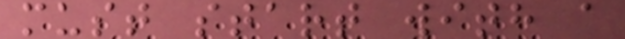must start with a
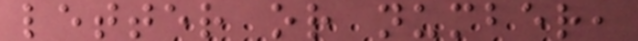letter or number,
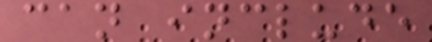can include
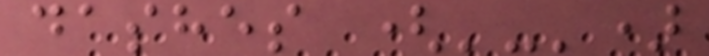dashes ('-')
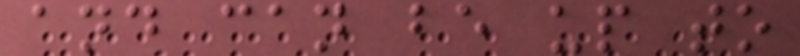and can be up to
